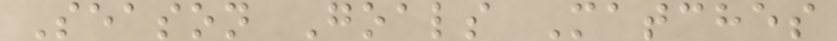Season Goals Matches
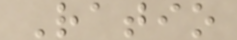Ratio
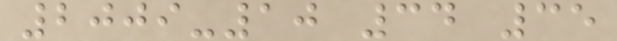2009-10 34 35
